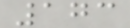173
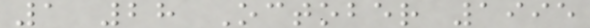1 28 October 1995
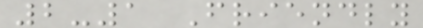2-1 Friendly
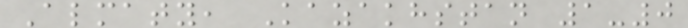Almaty, Kazakhstan 1-0
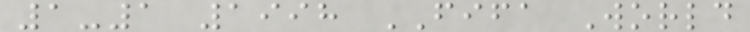1-1 1998 FIFA World
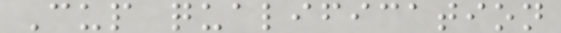Cup qualification
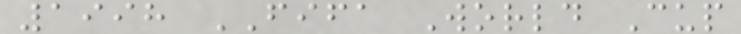1998 FIFA World Cup
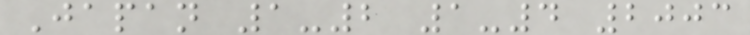Japan 1-2 1-4 2003
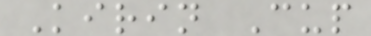Kirin Cup
